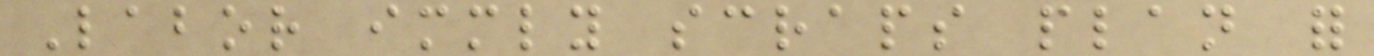Labor immediately scraps plan for
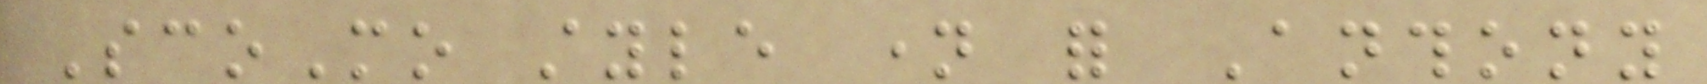ScoMo style name for Anthony
